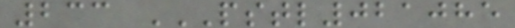233 PSTL021085
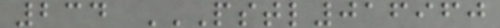234 PSTL016960
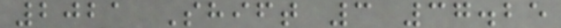2021 Shift 3 37.25
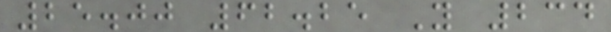25.00 62.25 Y 234
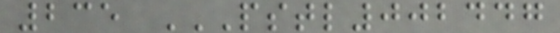235 PSTL002447
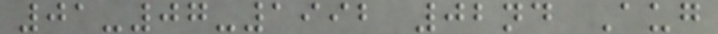01-07-1992 02nd Aug
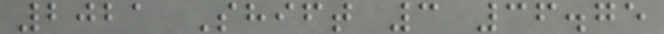2021 Shift 3 36.75
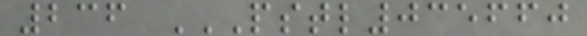236 PSTL035660
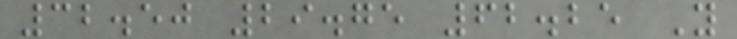32.50 29.75 62.25 Y
